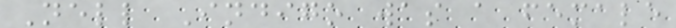Nell Indigo was a female
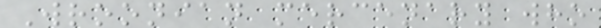Wroonian mercenary who
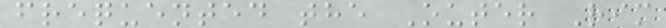frequented the Outer Rim
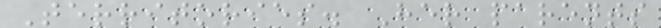Territories. Her parents
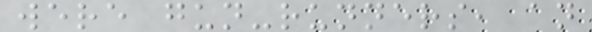were gun-runners, an
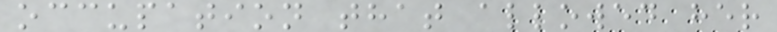occupation that allowed her
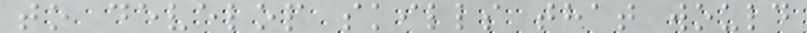to develop skills that would
